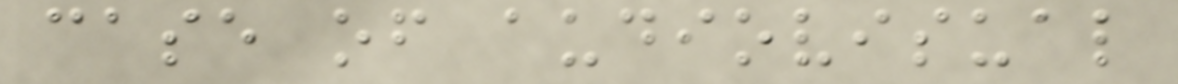case of audiovisual
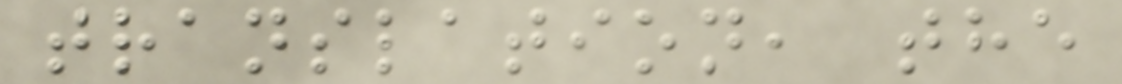translation, the
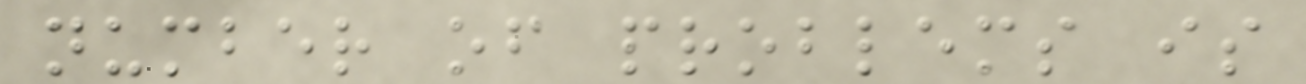number of problems is
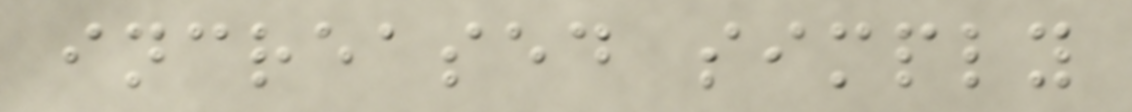increased simply
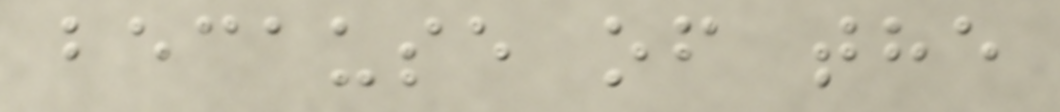because of the
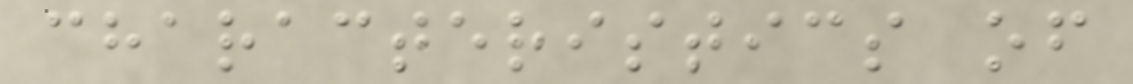characteristics of
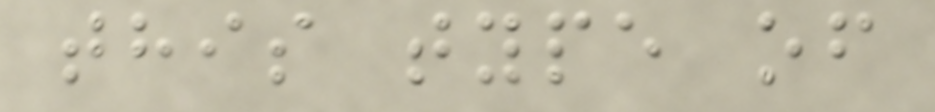this type of
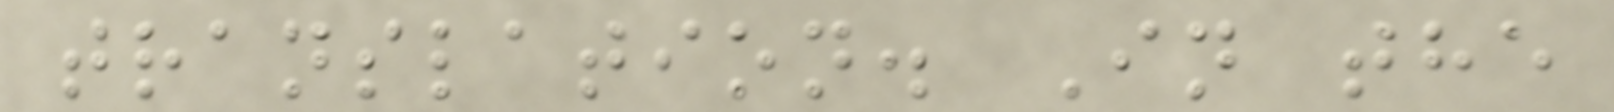translation. In the
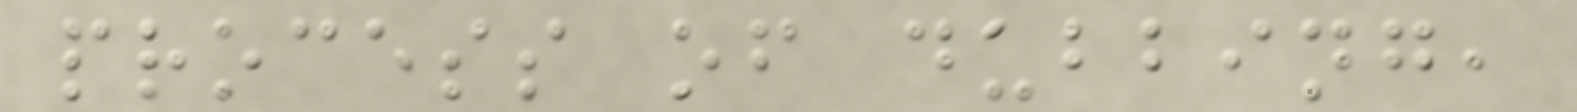process of dubbing,
